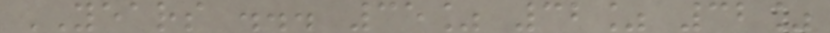YEARS ... 35% 32% 32%
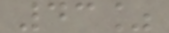43%
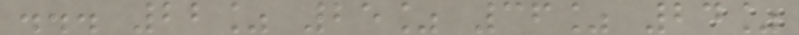... 22% 25% 36% 24%
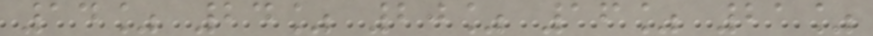14% 24% 20% 16% 21%
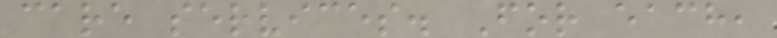care services. For each,
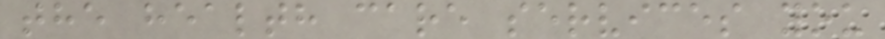the health care services you
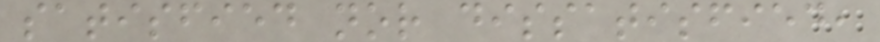satisfied nor dissatisfied,
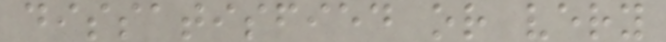dissatisfied or very
